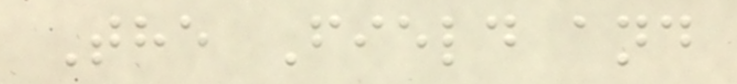The Field and
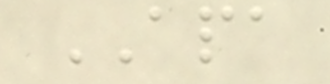APA
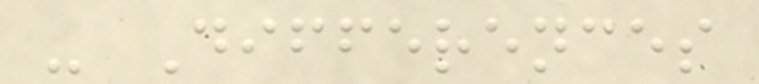- Differences
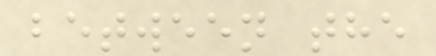between the
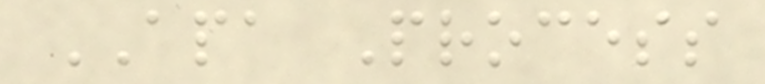APA Process
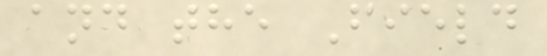and the Field
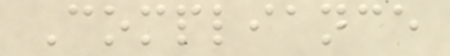Compliance
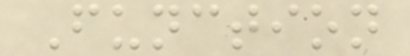Function
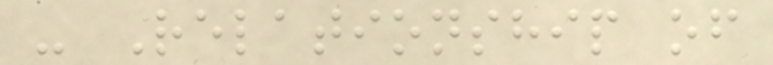- Relationship of
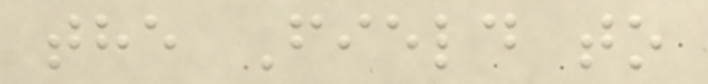the Field to
